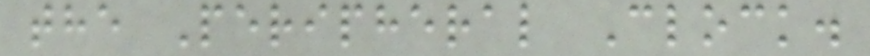the Peripheral Clock.
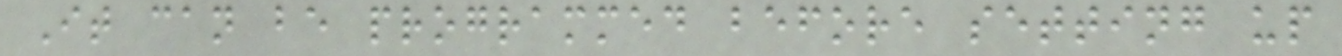It can be programmed before setting up
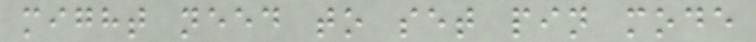might need to set pin mode
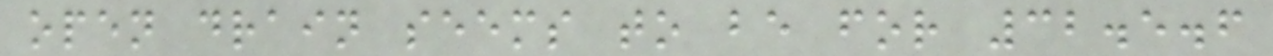open drain seems to be for 32.5.6
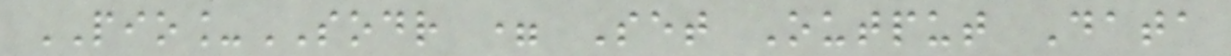PIO_SODR = Set Output Data
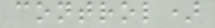control)
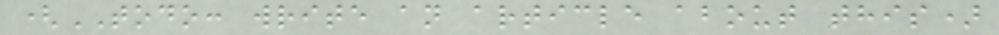(TODO: write an article about this)
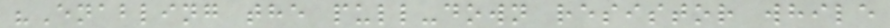"Enabling the pull-down resistor while
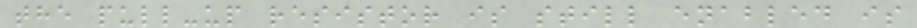the pull-up resistor is still enabled is
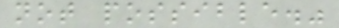not possible."
